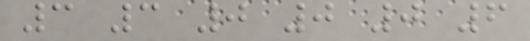3 3 0 0 0 6
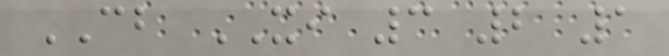CB XI 3 2 1
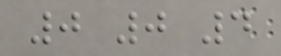0 0 4
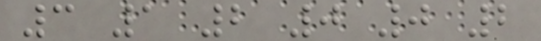3 1 2 0 0 2
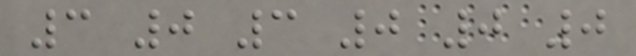3 0 3 0 0 0
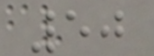50
